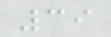39
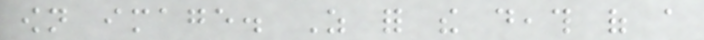own image. As for the death of a
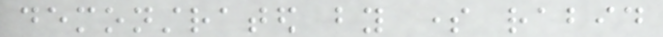demonstrated by some rabid
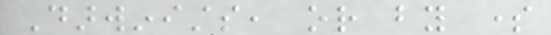Darwinists, or by some
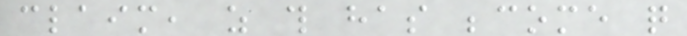claim, as this has become quite
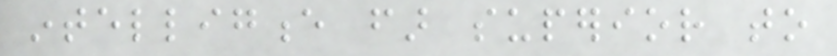intelligence far superior to
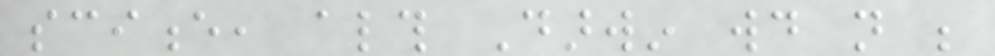science, although Darwin would not be
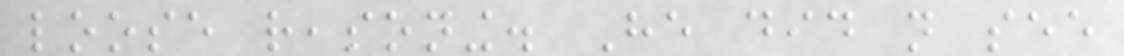loose reasoning. He did not see
